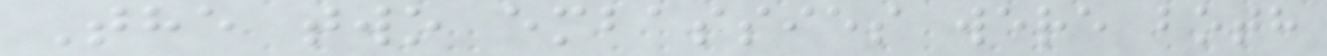The two embassies were both
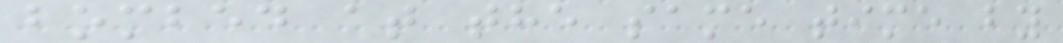bombed at the same time by
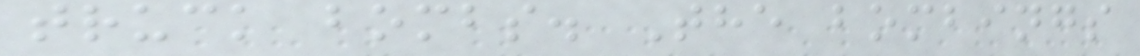truck bombs. The bombings
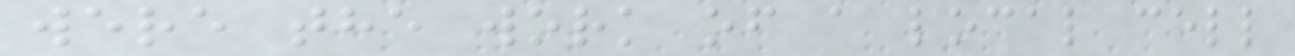were the work of a local cell
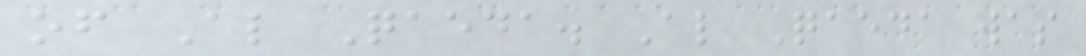of Al Qaeda. Al Qaeda was
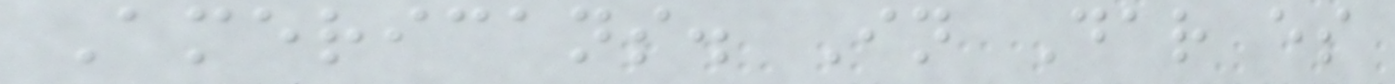Americans. In Dar es
